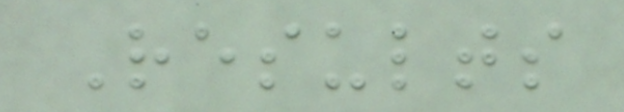Results
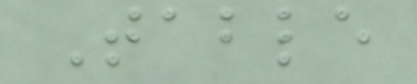Table
